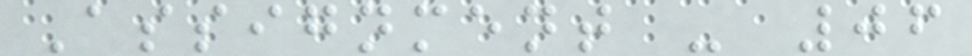Assignment - 06
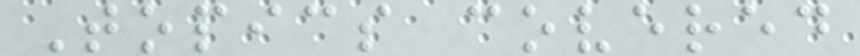Topics covered
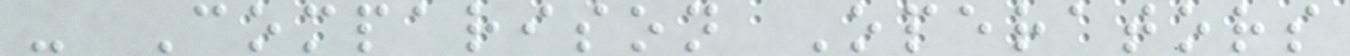- Comparison Operators
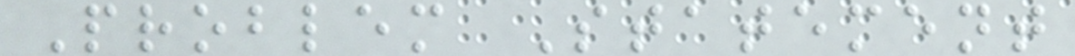Problem Statement
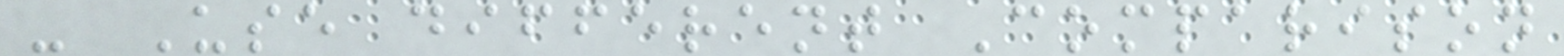- Use different Comparison
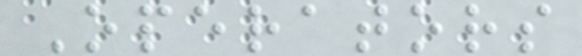Operators
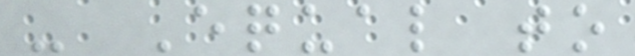- Equal to
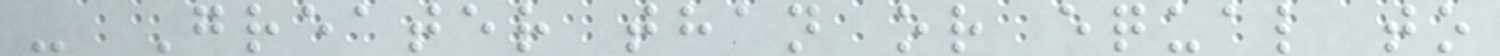- Greater than or equal to
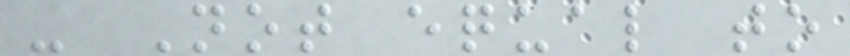- Not equal to
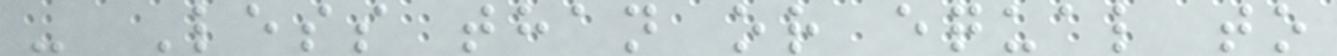- Less than or equal to
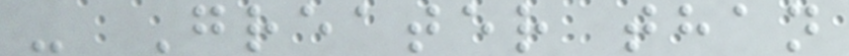- Greater than
